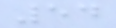54
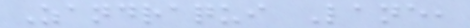Zandraqui Lane,
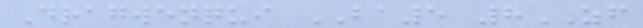Dragwenqui BA5 8ZF
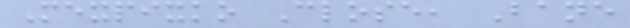Mexpixko Close, Bane
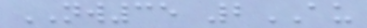NW35 2AU
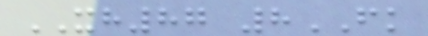XH87 8FK
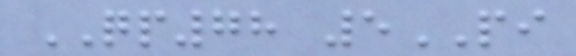QP78 5PI
